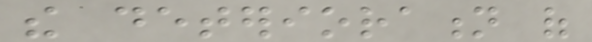the deterioration of
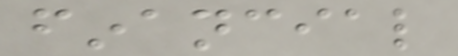financial
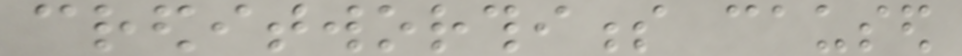creditworthiness caused
